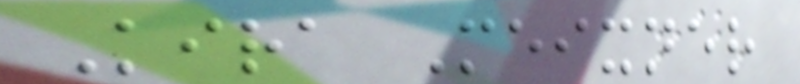Kira Meixner
